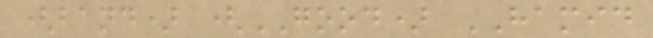(band) (GOOD) HAMID
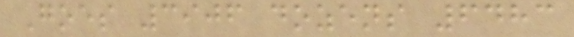Goes 3906 dozens 6483
